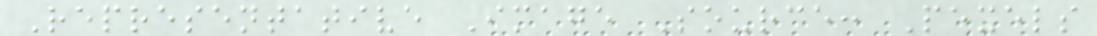Representative Image Source: Pexels
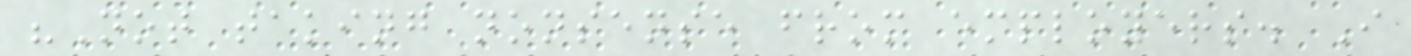"Not taking nonsense from employers. I
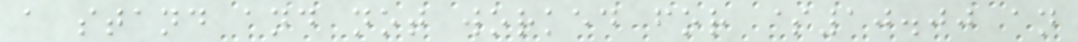a stand and not worked for $10.00 an
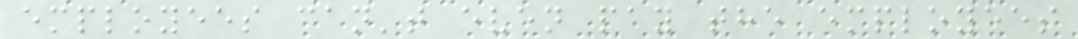employees can't even pay the employees
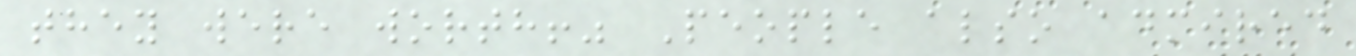they were worth!" People also admired
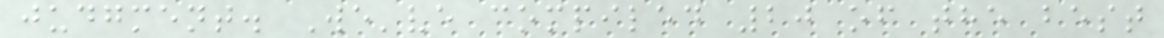judgment. We've compiled 20 of the best
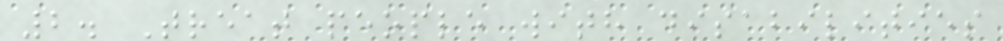2. Treat people with disabilities
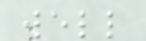well
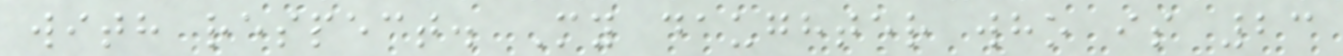with respect. My daughter who is 23
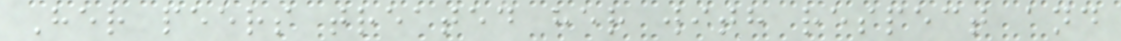Her peers treated her with respect and
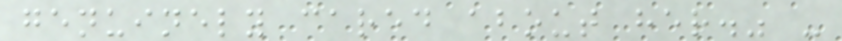genuinely cared about her." -
